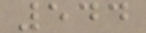544
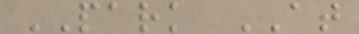PARK AT
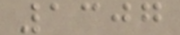1307
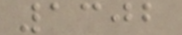1302
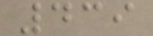439
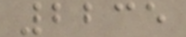2235
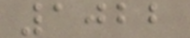1022
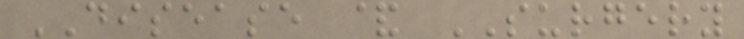DISEASE & SURGERY
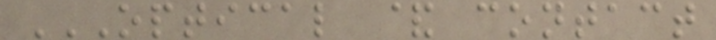OPTICAL & CONTACT
